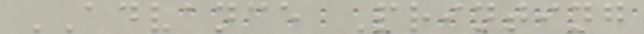ADVANCE Printing
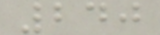240
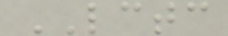LCTC
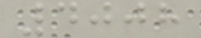4008
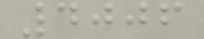4006
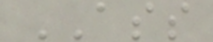ASS
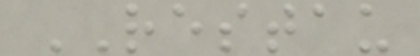RESTAU
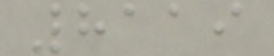8119
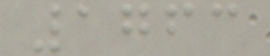1763
